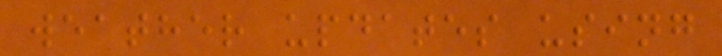weather updates using
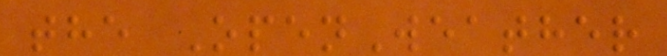the OpenWeather
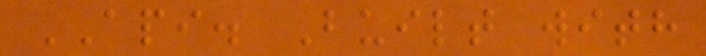API. Built with
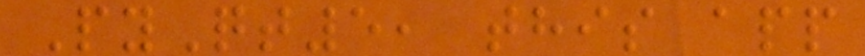PyQt5, this app
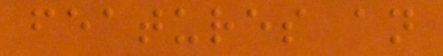features an
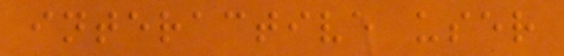interactive user
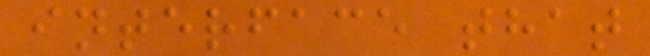interface that
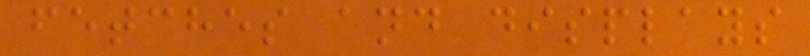fetches and displays
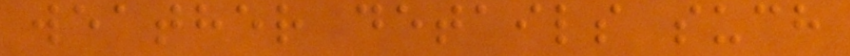weather details such
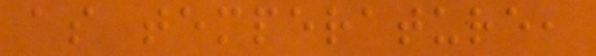as temperature,
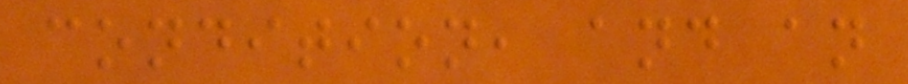condition, and an
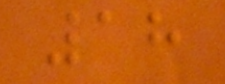18
